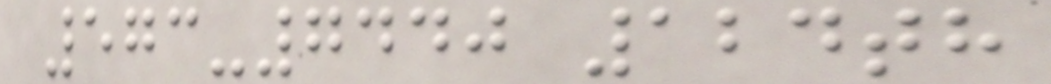573-7440 124th
